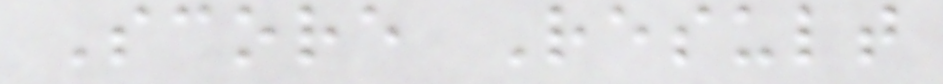Score Result
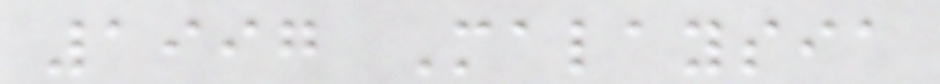1997 Malaysia
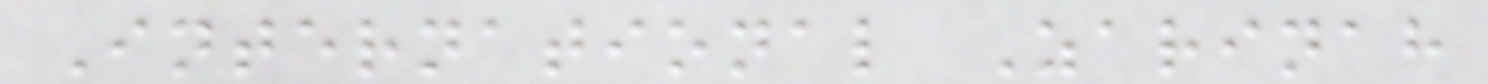International Zarinah
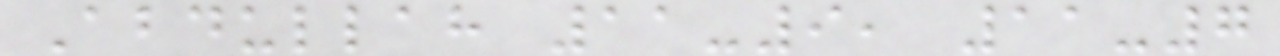Abdullah 11-9, 11-7
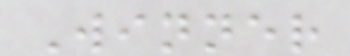Winner
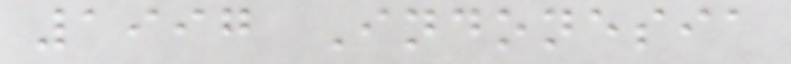1997 Indonesia
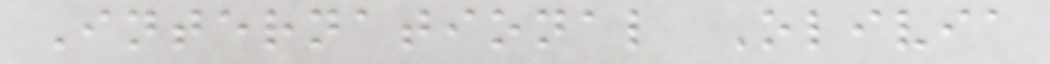International Olivia
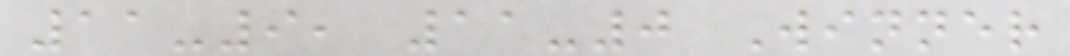11-9, 11-0 Winner
